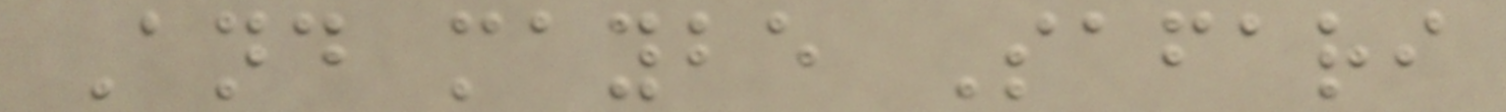And maybe Safari
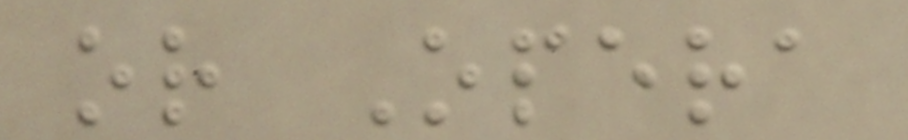or Opera
